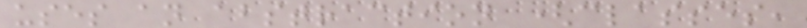uses an abstraction (classes,
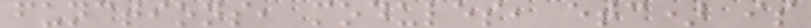functions, modules, etc) is
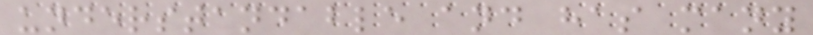understandable and has many
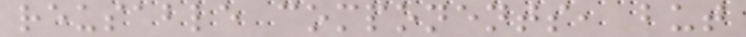reusable components, but
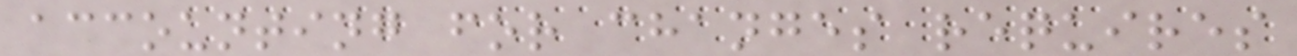accounting for changes requires
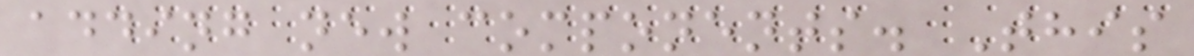adding new components. This
